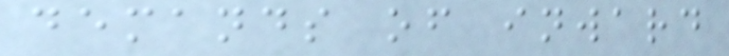demands of inward
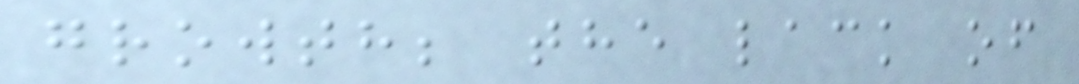growth; the lack of
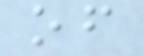of
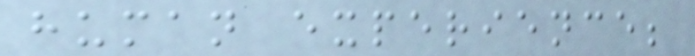human experience;
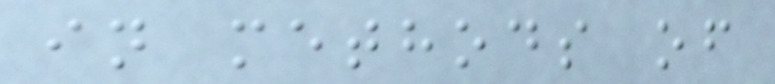in methods of
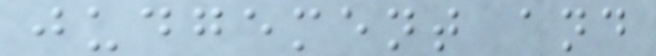judgement and
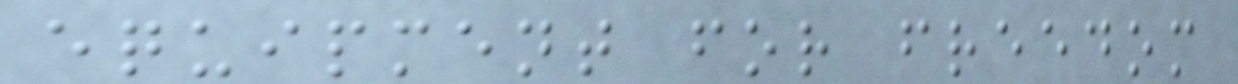equipment for freedom
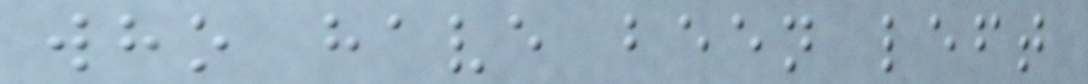who have been left
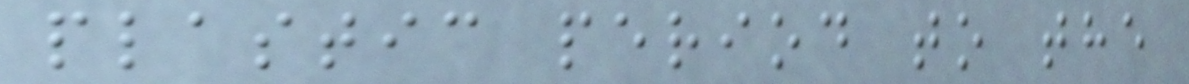plastic period to the
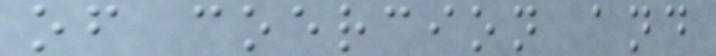of coercion and
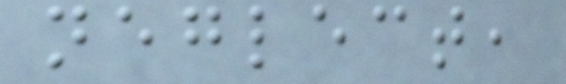neglect,
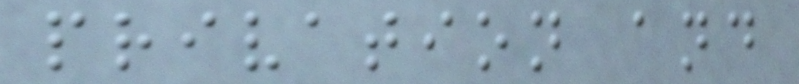privation and
